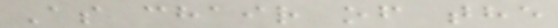As chair of the
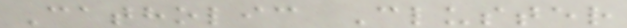Catholic Cluster
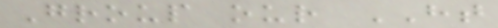Group our HT
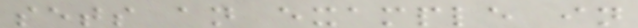sets an example in
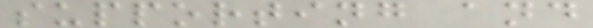supporting and
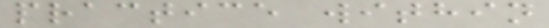practice within
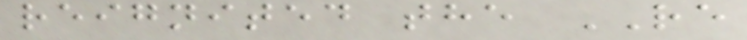reignited the RE
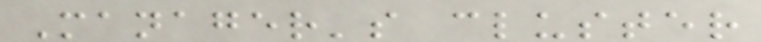Manager's cluster
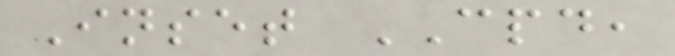Inset CPD,
